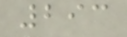293
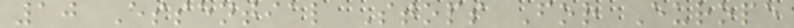10 Essential Stops For Europe
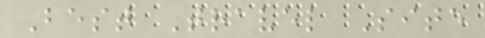Best Travel Site
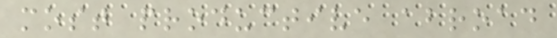most productive abroad
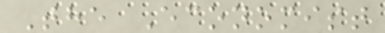The Economist
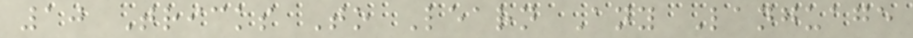10 Tricks To Learn Any Language
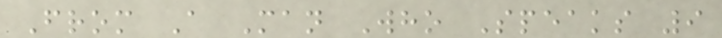From A Man Who Speaks 9
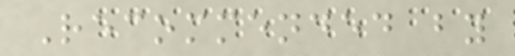Recommended by
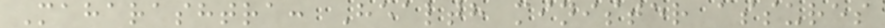Maharashtra: Health minister assures
